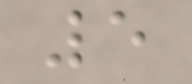5
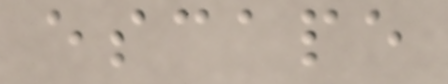escape
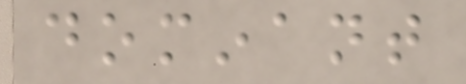dominant
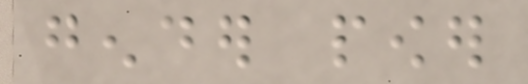gender power
